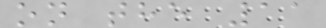on the 11
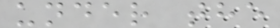under the
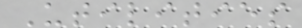Utilities
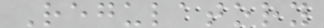Regulatory
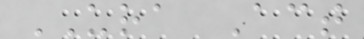URA Act
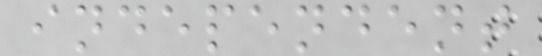independent
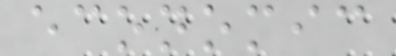economic
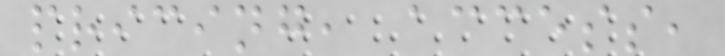pricing, access,
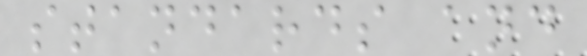standards and
